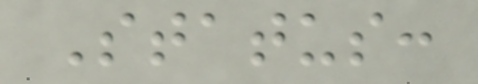Status:
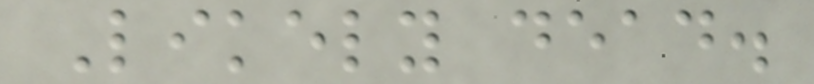Likely dead.
